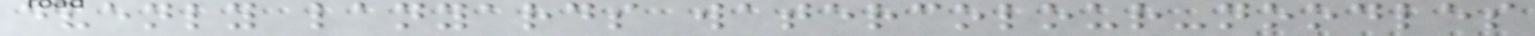evenly lanyards watercolour-noodles
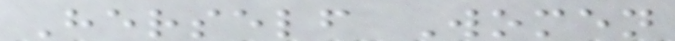Herself Women
